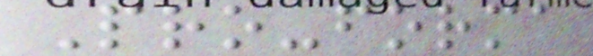Pro-forma
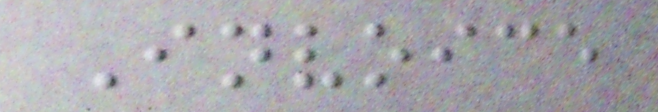Invoice
